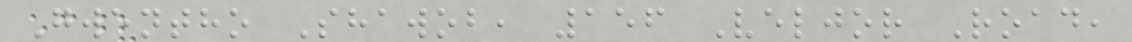Gwentho Shawob, 156 Veljor Road,
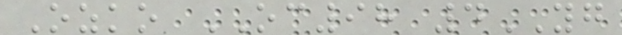Ozko OC98 4YG
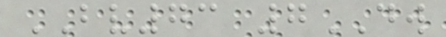BV73 7DW
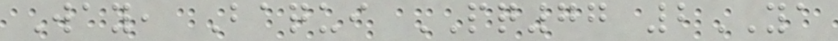Way, Baqui PQ77 2YA
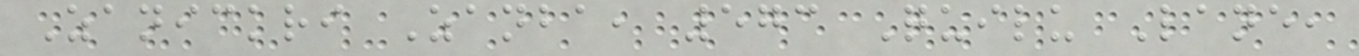Zanickri Zanba, 573 Quilu Lane,
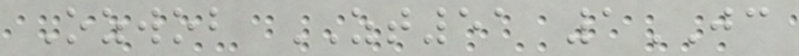Ozwob ZT51 1JC
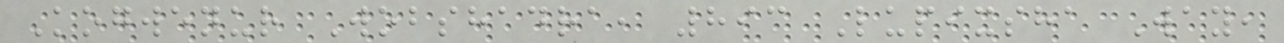Kogwenur Wobshadra, 893 Lupixsha Way,
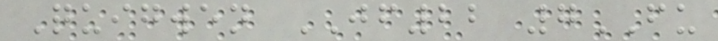Quigwen JF22 7FU
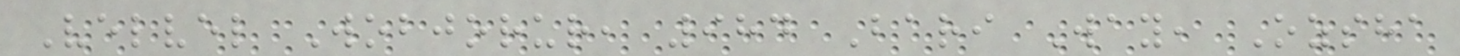Velvel Wobjorur, 984 Bari Way, Ozsha
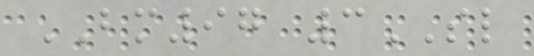BM97 3SL
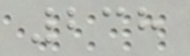238
